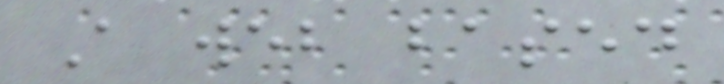A web based
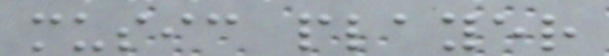music player
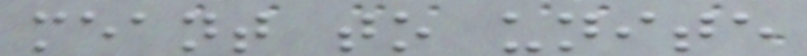meant to unite
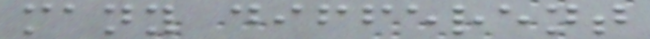many different
